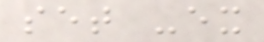set -ex
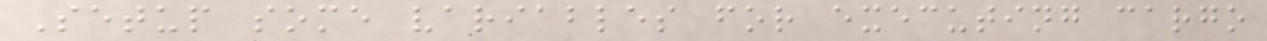Setup some variables for executing cargo
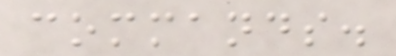commands.
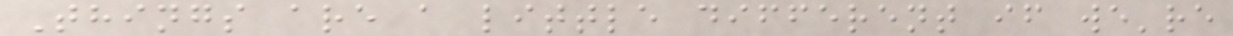Things are a little different if we're
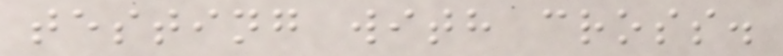testing with cross.
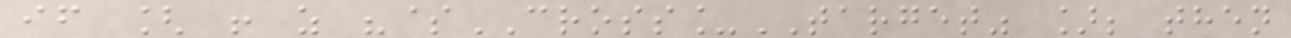if [ ! z "$CROSS_TARGET" ]; then
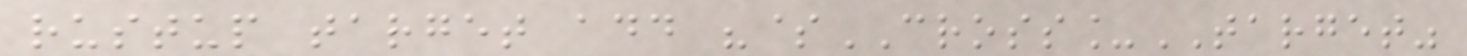rustup target add "$CROSS_TARGET"
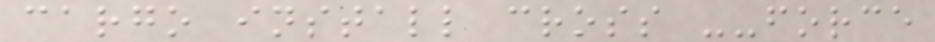cargo install cross --force
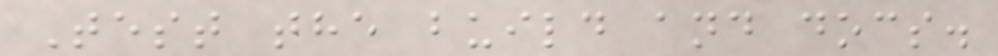Test the build and docs.
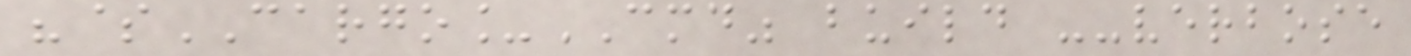"$CARGO_CMD" build --verbose
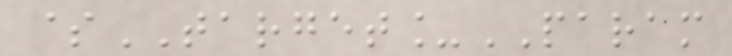$TARGET_PARAM
